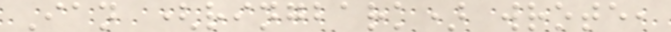Ian (ringbark) wrote,
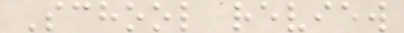School review
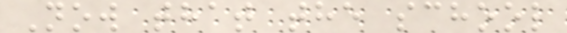Now that the school
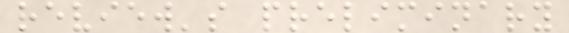review's preliminary
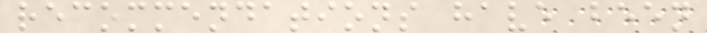recommendations have been
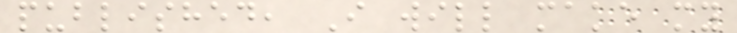published, I will make my
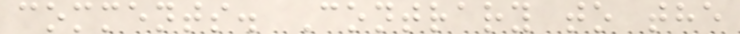comments. Contrary to the
